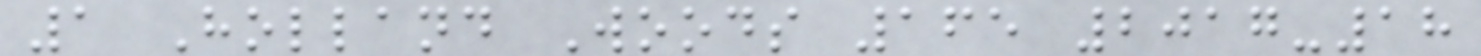1 Holland Woods 165 2017-18
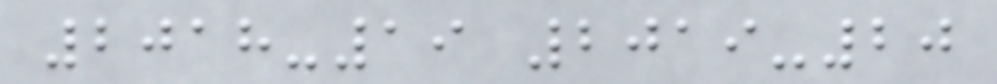2018-19 2019-20
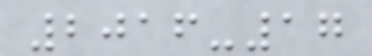2016-17
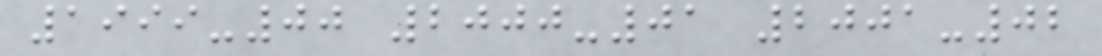1999-00 2000-01 2001-02
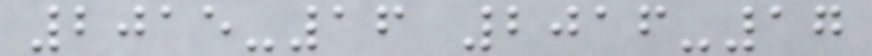2015-16 2016-17
